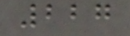227
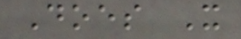Does It
